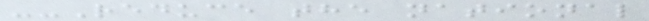--Reduce the national
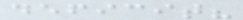deficit?
